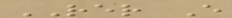RER E
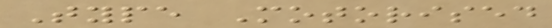Type Motorised
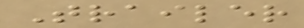Trailer
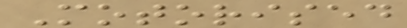Motorised
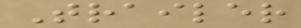Trailer
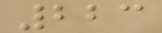223
